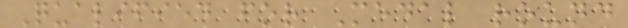Qualified for Medal round
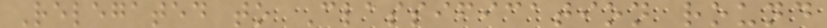Relegated to Classification round
